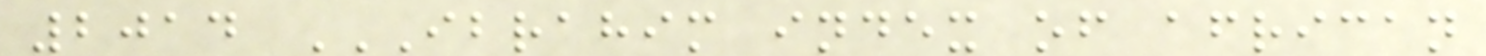2014 IBRAHIM INDEX OF AFRICAN
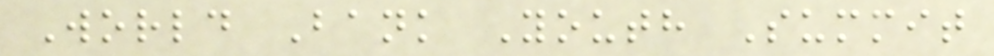World Bank Youth Summit
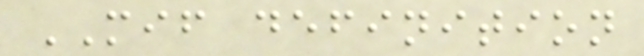MIF definition
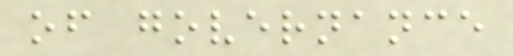of governance
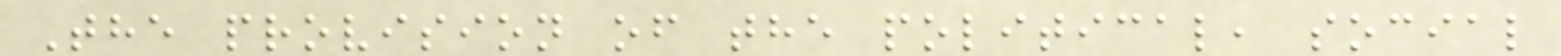The provision of the political, social
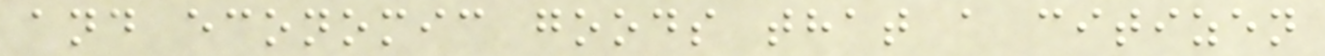and economic goods that a citizen
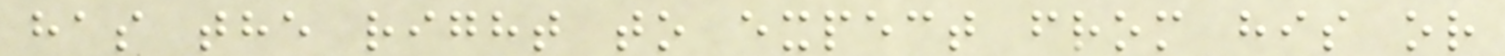has the right to expect from his or
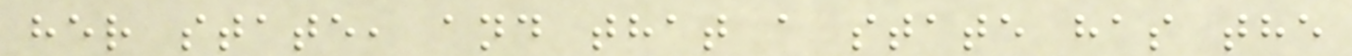her state, and that a state has the
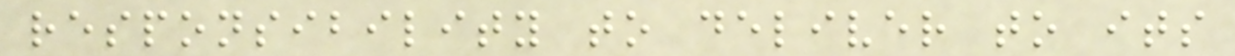responsibility to deliver to its
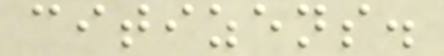citizens.
